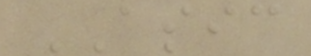ASIC
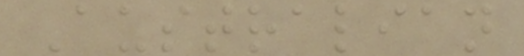Australian
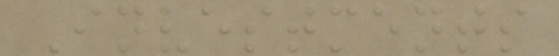Investments
